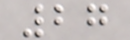27
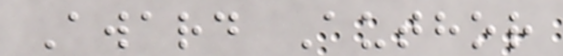Award Author
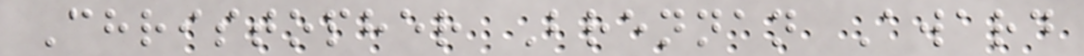Christopher Brennan Award
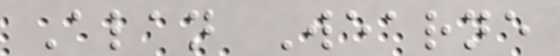Alan Wearne
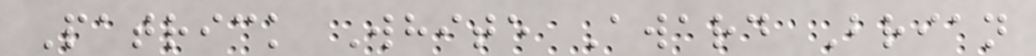Patrick White Award Brian
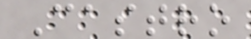Castro
